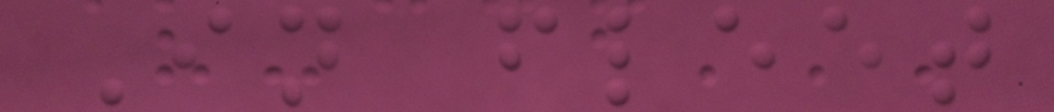In fleet
